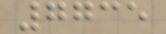7735
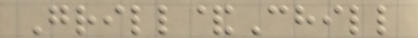Grill&Chill
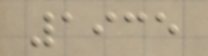1935
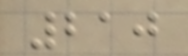210
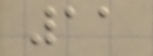11
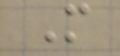M
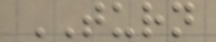TURN
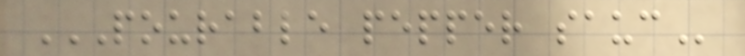POURABLE PEPPER SAUC
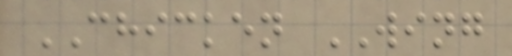CHICKEN WING
